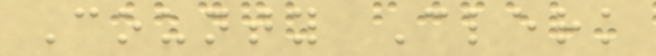County Clerk
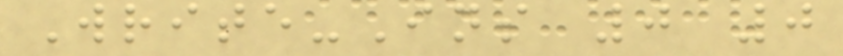Write-Ins 0 0
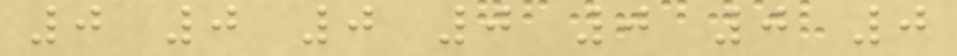0 0 0 0 0 0 0
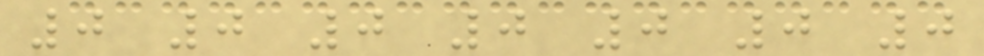0 0 0 0 0 0 0
